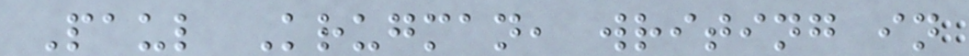Paul Krugman, writing in
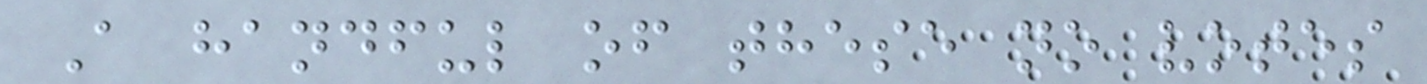A handful of these no votes
